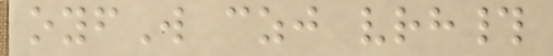oyfW czj vrh#
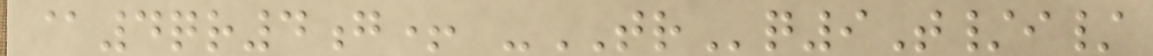@4qr4g+ -TRq9T/i/
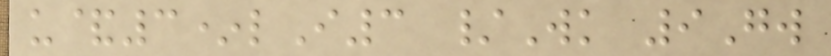u&3*lI3 /Wk 9Gw
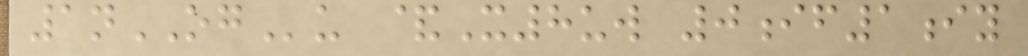1nOGu &X8uw 0if1iy
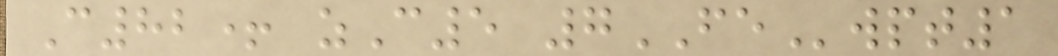C82+ zC5 7FEwpt1
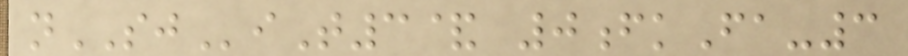nSJiT3& 0fkFa-3
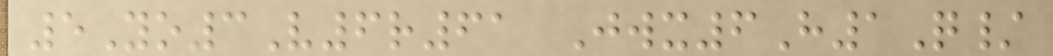5Yo3V6r61 Jwx6H1Q/
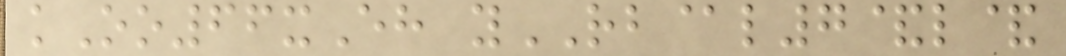kOo66xEh yRB@l7&l&
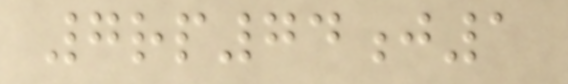7rp74j1
